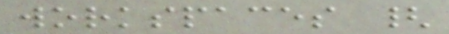workspaces {
